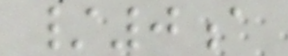/0a
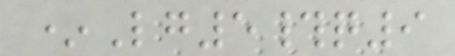*Lg5#q9
